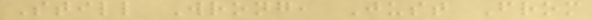Still Wrong, Just From
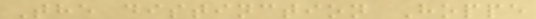The distinction Hoppe
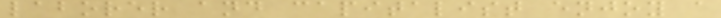laborer and capitalist enjoy a
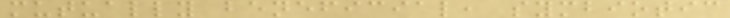mutually beneficial, symbiotic
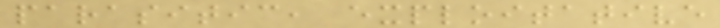parasitic, exploitative
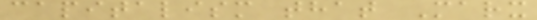capitalism that Marx
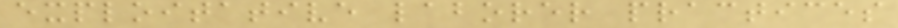exploitative laborer practices
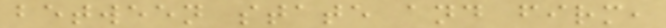between state and firm,
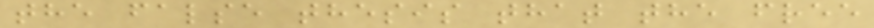the false thesis that the free
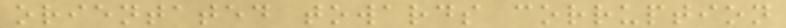orientated towards corruption
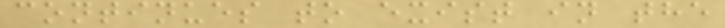continues to exist in the
